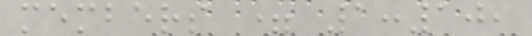members = 1:10,
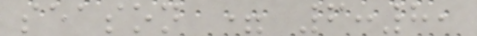season = 6:8,
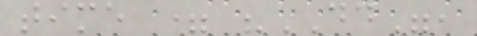time = "DD",
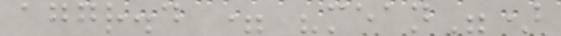aggr.d = "mean")
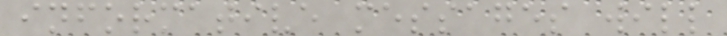informative messages will
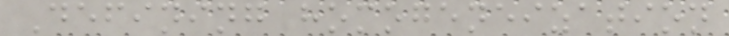Defining homogeneization
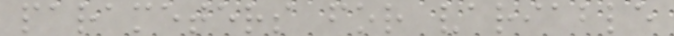parameters for variable
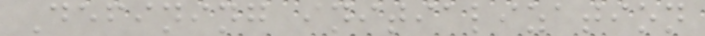Defining initialization
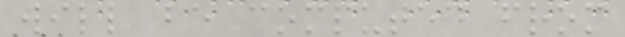will be computed from
